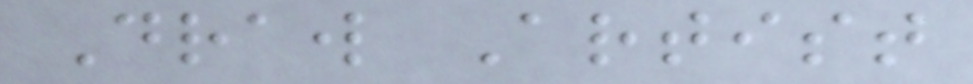Draw Artist
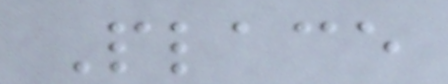Place
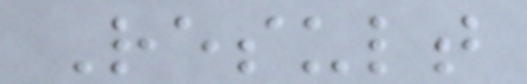Result
